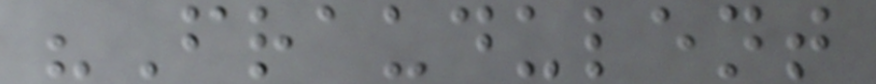"Fraudulent
